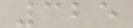325
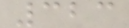323
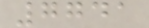7741
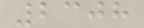2308
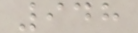948
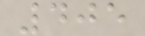405
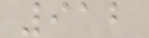912
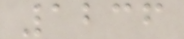1236
